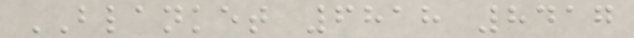BLANKET 6818 8417
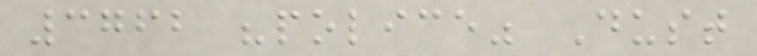3762 "police" Dust
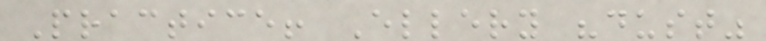Practice! Ellery "dust"
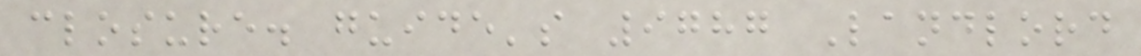closure. guide's 9787 Landlord
